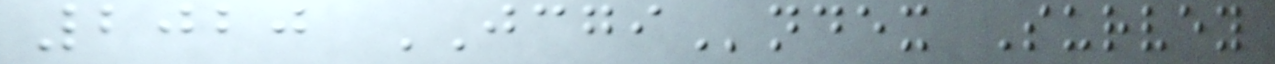2020 JCGIndex Survey
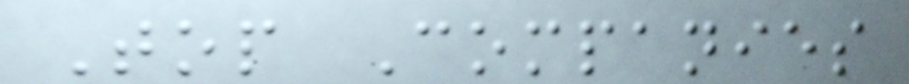Top Companies
